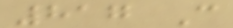817 C
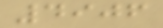4906
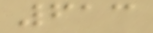613
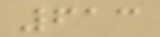613
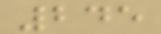245
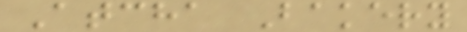Atcha Bakery
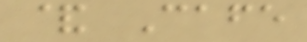& Cafe
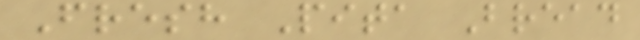Fresh Pita Bread
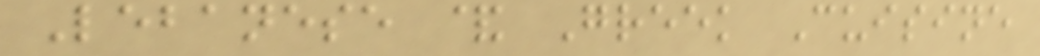Lebanese & Greek Cuisine
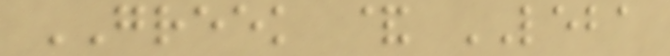GREEK & LEBA
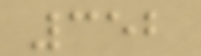352
